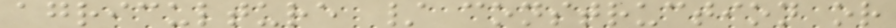agriculture / construction or
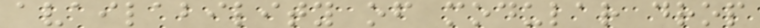availability of modular drop
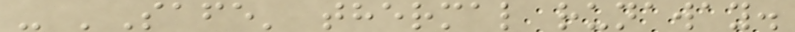- 'Safe' thermal runaway.
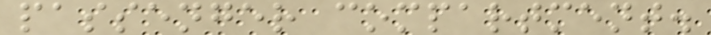passenger compartment.
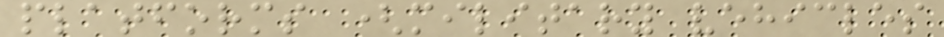platforms (military vehicles
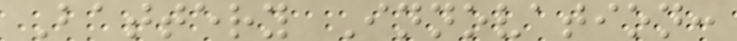Battery Innovation:
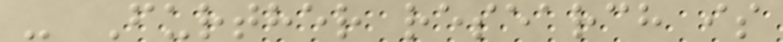- Further research is
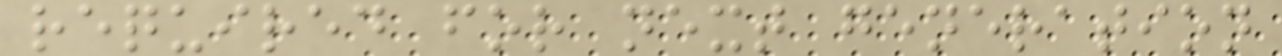required for next generation
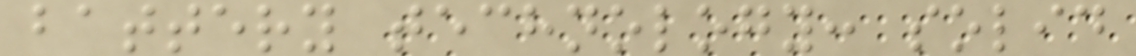battery technology: solid
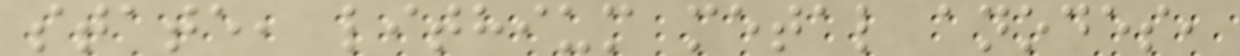state, lithium metal anodes,
